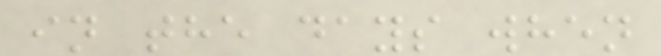in the days when
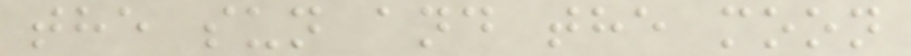the sun and the moon
